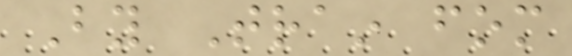By Train fom
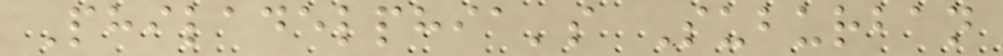Philadelphia's Suburban
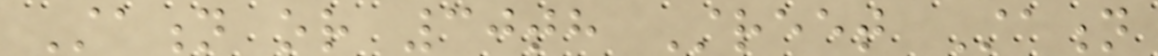Station or 30th Street Station
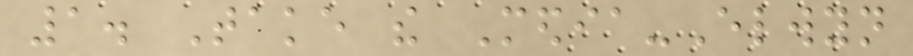1. Take the Media-Elwyn
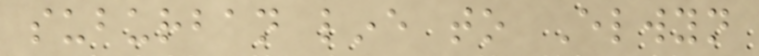suburban line to Elwyn
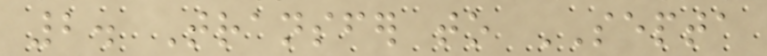2. Transfer to SEPTA
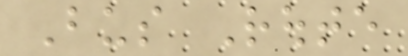Bus Route
